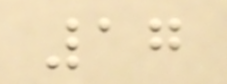17
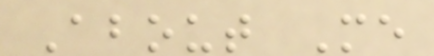About Me
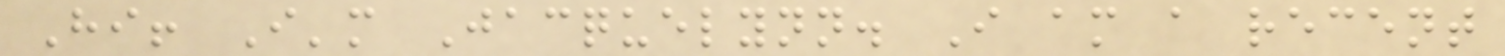Hi! I'm Jacquelynn. I am a recent
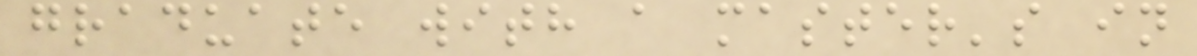graduate with a master's in
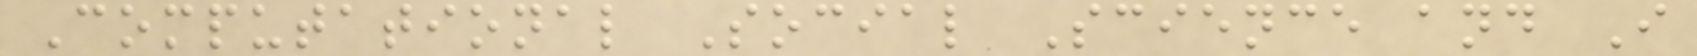Computational Social Science and I
